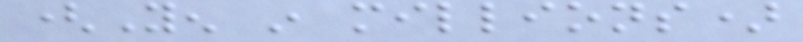(Yen in millions)
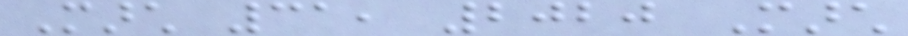March 31, 2020 March
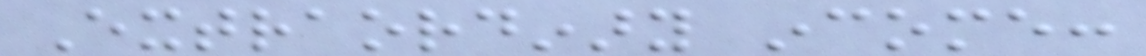Extraordinary income:
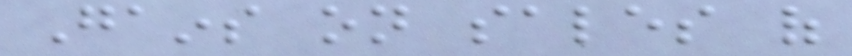Gains on sales of
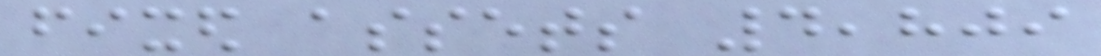fixed assets 4,809
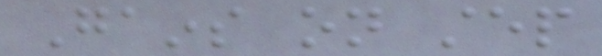Gains on step
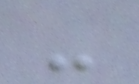-
